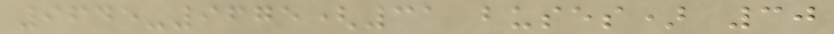9645-9675(31 buses) 30
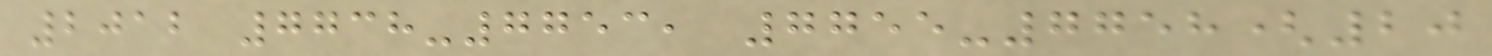2012 7738-7753, 7755-7758(20
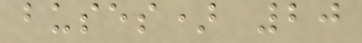buses) 20
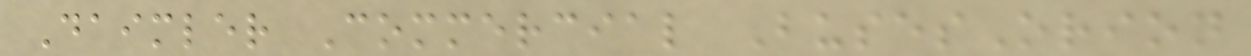Daimler Commercial BusesOrion
